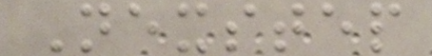Nexstep
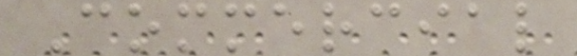Commercial
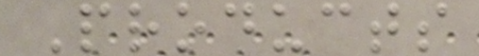Products
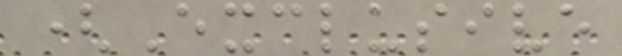(Exclusive
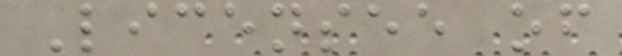Licensee of
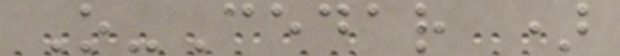O-Cedar )
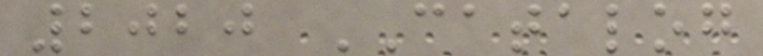2020 CATALOG
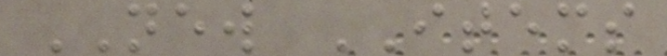NEW ITEMS
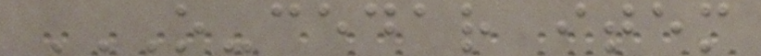O-CEDAR ITEM
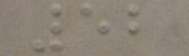52
